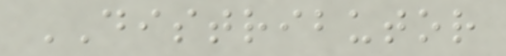DISTRIBUTOR
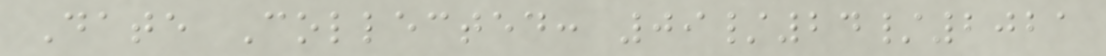Date Collected: 09/24/2021
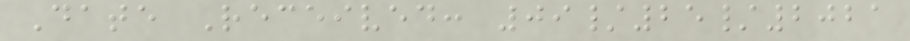Date Received: 09/25/2021
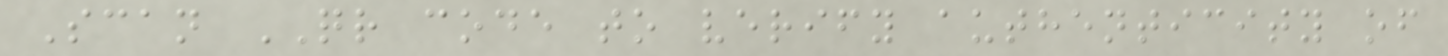Scan QR code to verify authenticity of
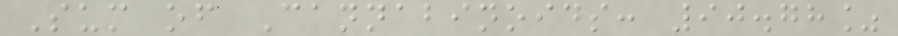Sum of Cannabinoids: 90.78%
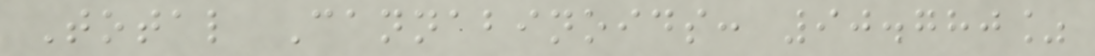Total Cannabinoids: 90.780%
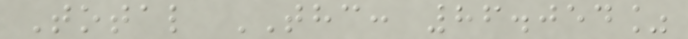Total THC: 86.054%
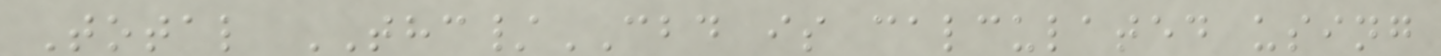Total THC/CBD is calculated using
